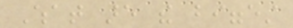What are the biggest
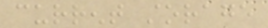current storage
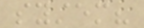system?
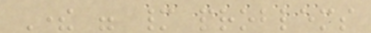There were many problems
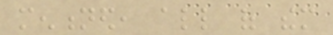mentioned, all of them
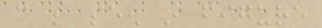can be seen in figure
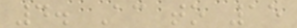4. According to 15
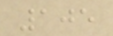105
